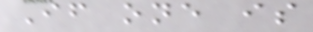If one is
